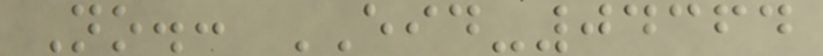No.: EID-04364
